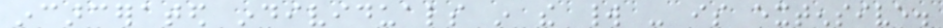incarcerated individuals in the world - is extensive.
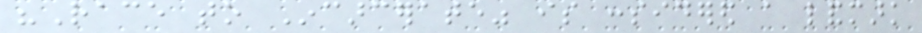"Race to Incarcerate" is considered a landmark
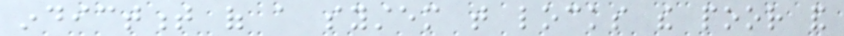indictment of a system that locks the poor and
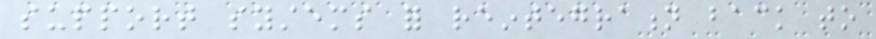support systems for reintegration back to
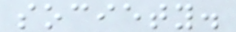society.
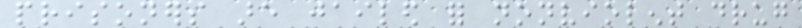prisoners are jailed for nonviolent drug
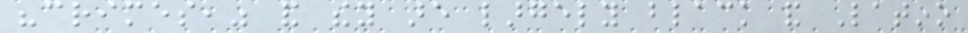"crimes," and they are largely black and Latino
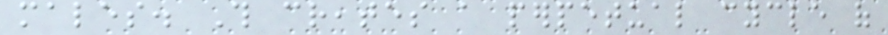males. This creates a perpetual cycle of
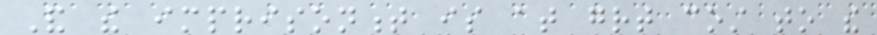And the imprisonment is at great cost to the
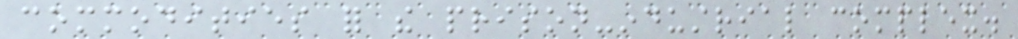commodities for the prison-industrial complex.
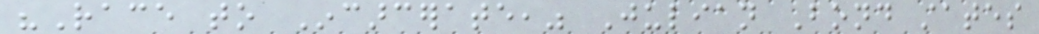"Race to Incarcerate," Julian Bond states
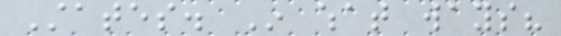States. In what ways?
